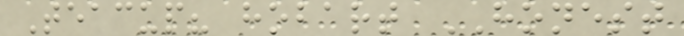Teacup? hobart HONEST
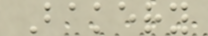Bakery
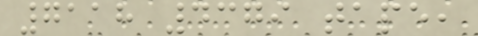7118 4379 tape,
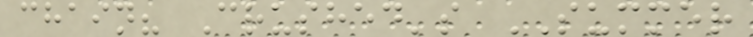chain? Crushed's SUMMER
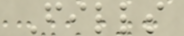Fills
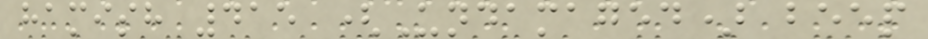hamish 415 (Undamaged) beep
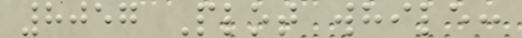8057 Plot while:
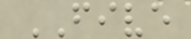FIVE
